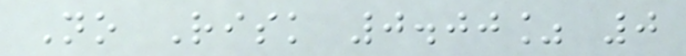No Risk 0.00% 0
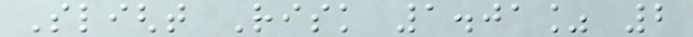Slight Risk 1.01% 2
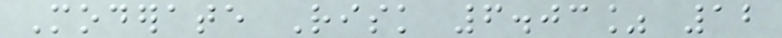Moderate Risk 6.03% 12
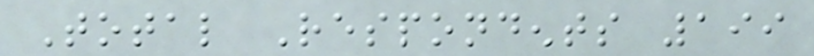Total Respondents 199
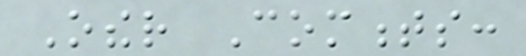Other Comments:
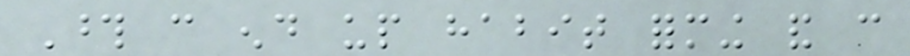Those can end up habit forming and can
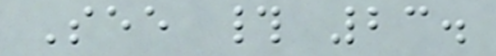See # 23.
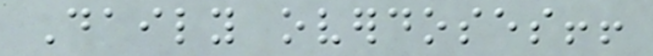Daily overdoses!!
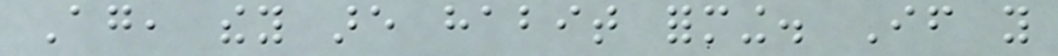Again, they are habit forming. If you
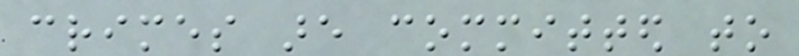crimes are committed to
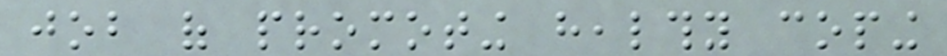job of promoting healthy coping
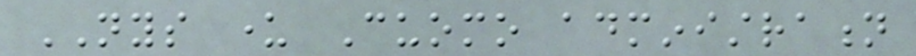NYS under Cuomo administration
